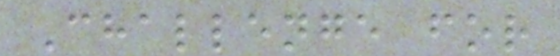Challenge for
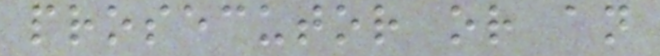prosecutor or an
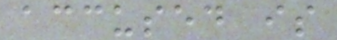accused is
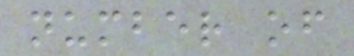number of
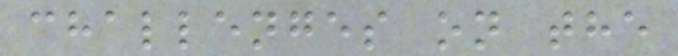challenges on the
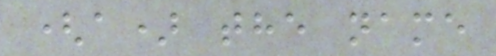(a) the name
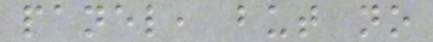panel, but no
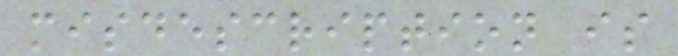misdescription is
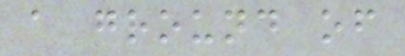a ground of
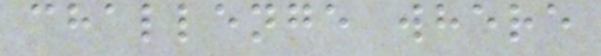challenge where
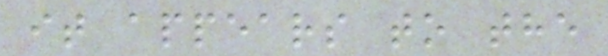it appears to the
